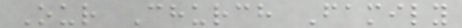Our Church Family
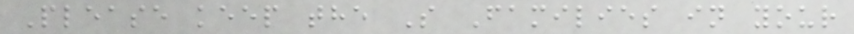Please keep the S Families in your
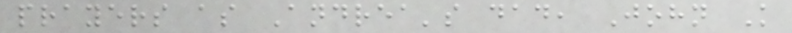prayers as Andrea's dad, John K
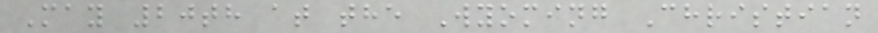May 20th at the Wyoming Christian
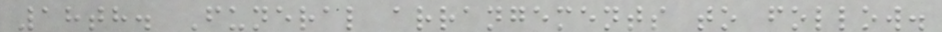18th. Funeral arrangements to follow.
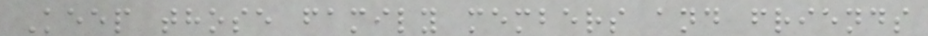Keep those family members and friends
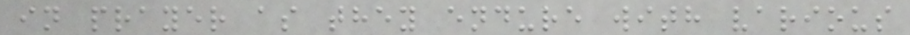in prayer as they endure with various
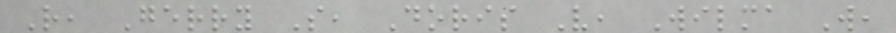R, Gerry S, Doris V, Wilma W,
